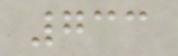733
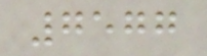7577
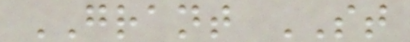GRANT ST
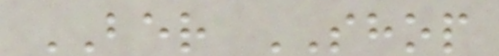BER SHOP
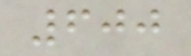600
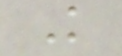K
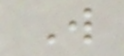W
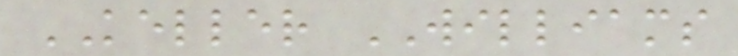KELLER WILLIAMS
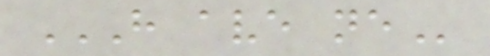H AVE NE
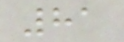81
